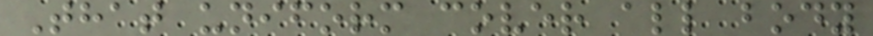That uniform cover all body
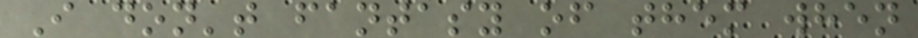I don't fantasy of them when
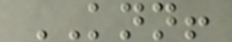KNN!
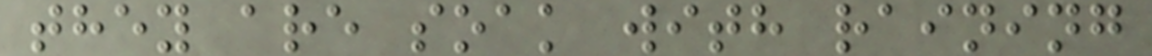they are soak with raining
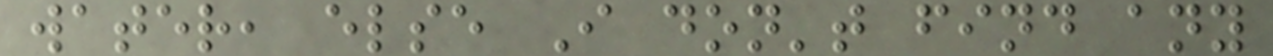water, else I don't find any
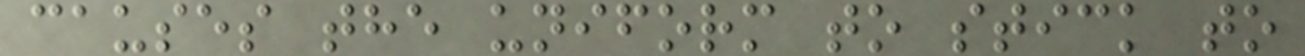causes the uniform to stick to
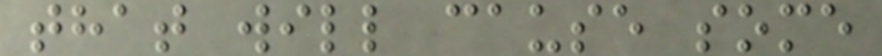that will cause some
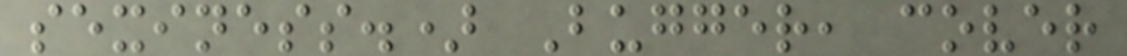sexiness.) Bugger, cover
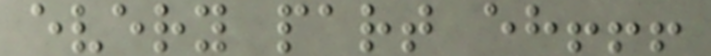every part eh!!!
